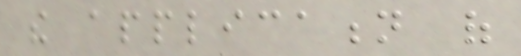the application of
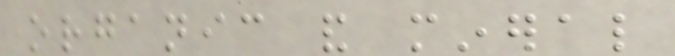organic and mineral
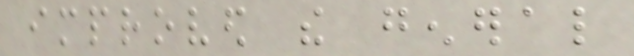improved the general
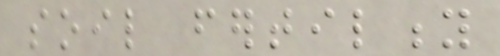soil fertility
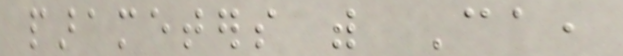parameters with Ca,
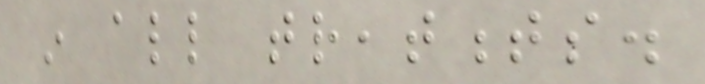in all treatments.
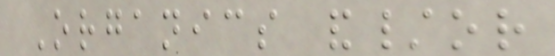Organics and/or
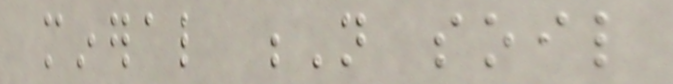mineral N soil
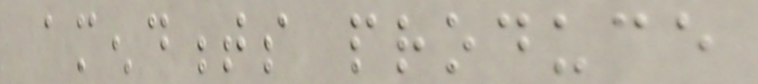amendments produce
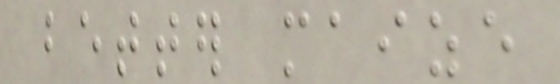better maize
